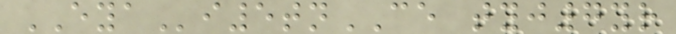EYAi5tnCE tyj7yr
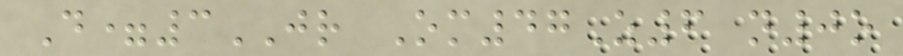D=3JR Om47Z6 n0o
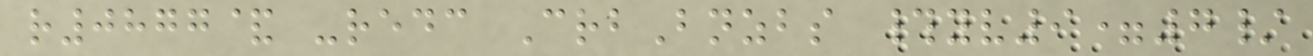r0877& -redc CrbBnzbs #yv9=7/
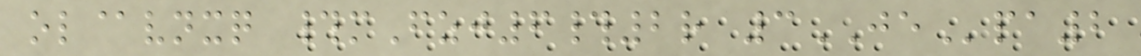ol@vnxq #mFzj6#2r 3JEpa2
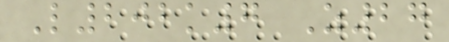L202k7 Z27
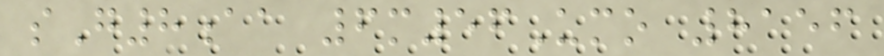sG8aa 6m56Umo 8156
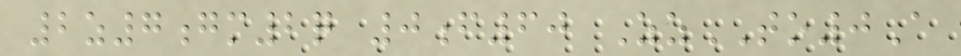2z7gm2q 0f60 ZzTO0A
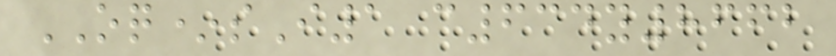OQ*sI1 c634y8662
